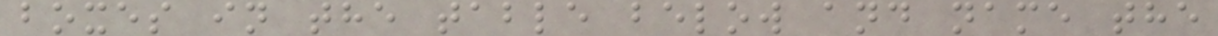boxes in the table below and name the
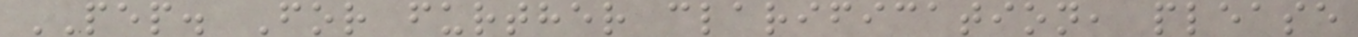PEP. For further clarification, please
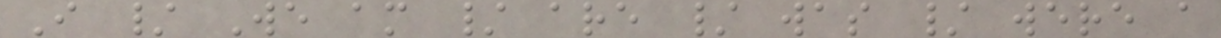I / We am / are / was / were a
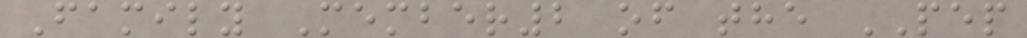Family Member2 of the PEP
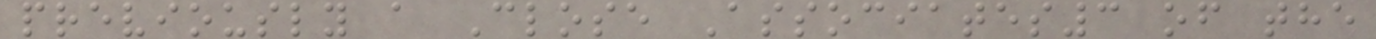previously a Close Associates3 of the
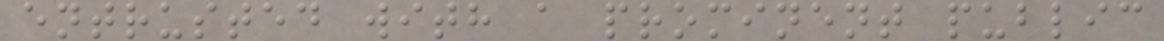entrusted with a prominent public
